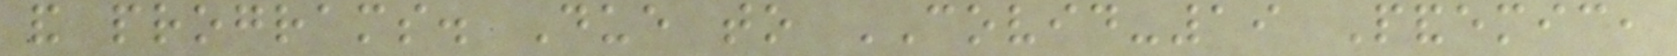and programs. Due to COVID-19 Pandemic,
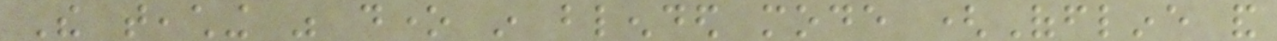The teaching was done in blended mode (Offline and
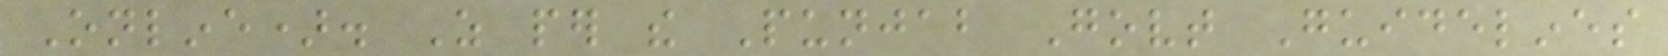Online). As per the Punjab Govt Guidelines
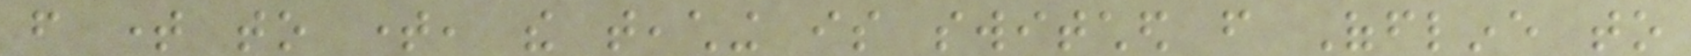from time to time, the teaching is switched from Offline to
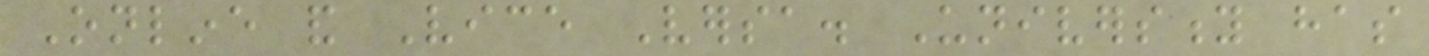Online and Vice Versa. University has
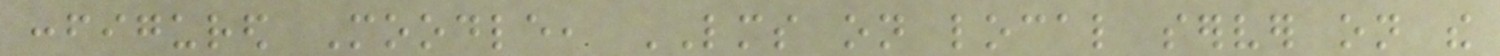configured Moodle, LMS on local server on the
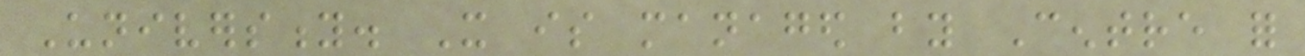University. It is managed by Centre for
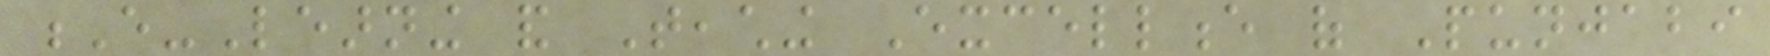E-Learning and Teaching Excellence of Punjabi
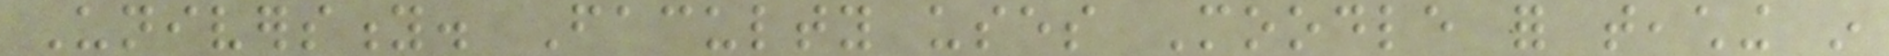University. Faculty uses Moodle for teaching in
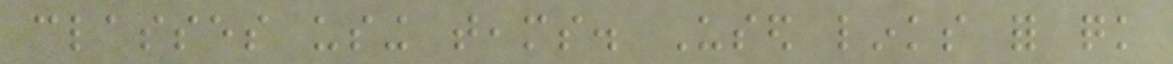classes using teams. Used links for quick
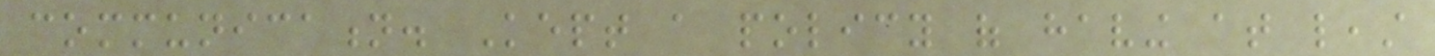communication. Kept a policy of having at least
